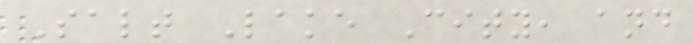Salt Lake City, and
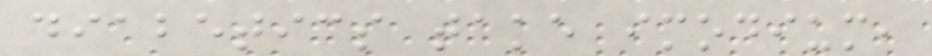diabetics take imodium,
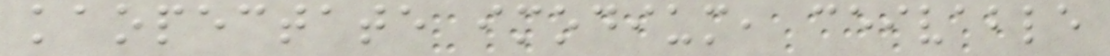kaopectate imodium, ceivable
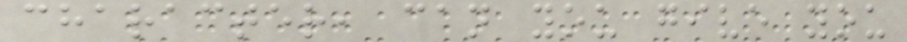character, can you give you
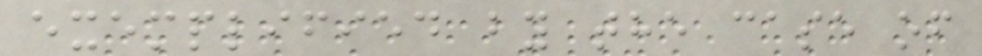exemplified by the case of
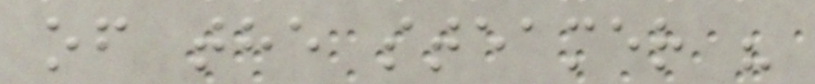of the steamer "
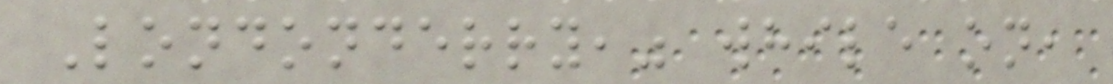Londonderry," while on,
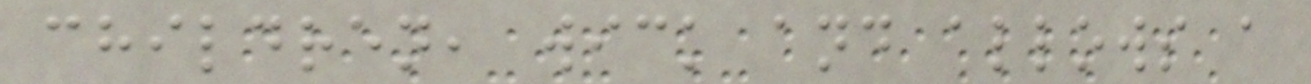children, wick and allows a
